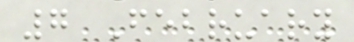7 February
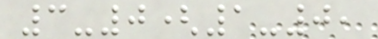3-0(1-0,
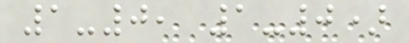1-0, 1-0)
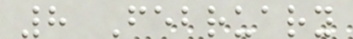8 February
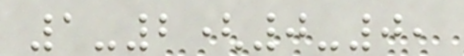1-2(0-0,
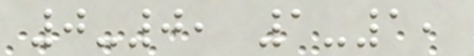0-0, 1-1,
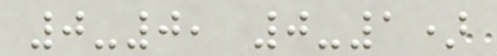0-0, 0-1)
